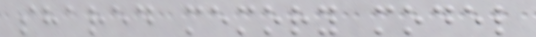shared memory model
